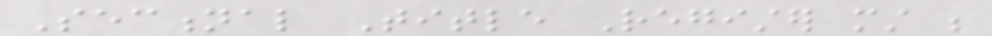Sectional Title Register must be
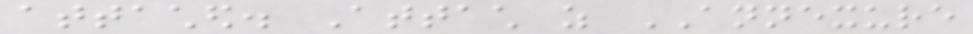attached. Attach as ANNEXURE
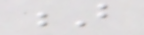B
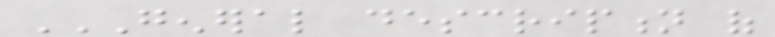GENERAL DESCRIPTION OF
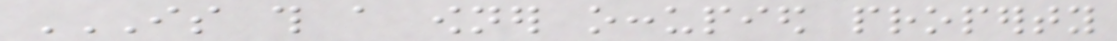IS THIS A OWNER OCCUPIED PROPERTY
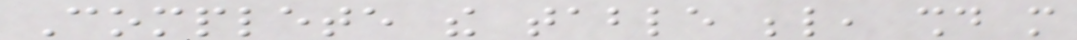Complete the table below, should more
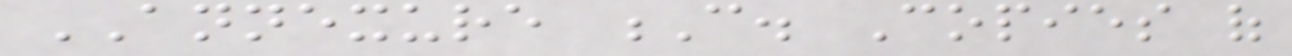ANNEXURE C. Copies of
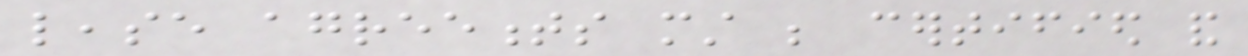lease agreements must be certified and
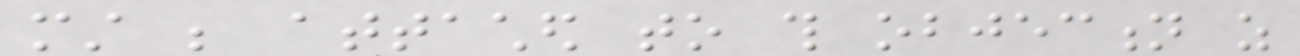must be attached to this objection as
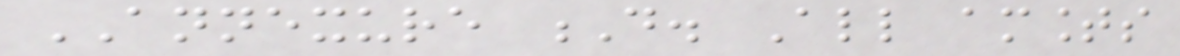ANNEXURE D. All amounts
